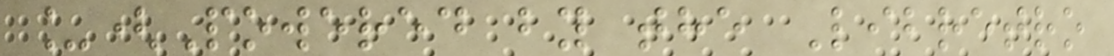_(Powered by the Libretro
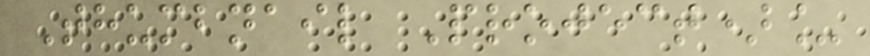Thumbnail Project)_
